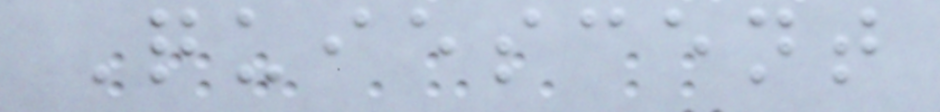Quiescent
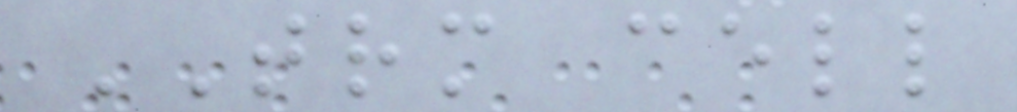TRM cell
